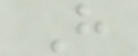H
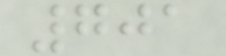701
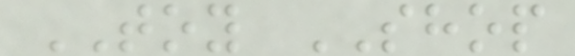TOY SHOP
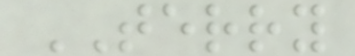TERRY
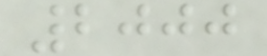2000
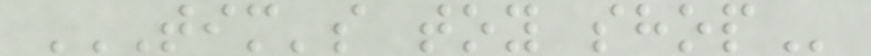TIM'S TOY SHOP
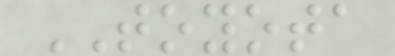TOYOTA
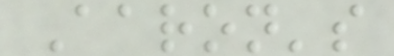Aaron's
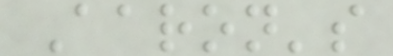Aaron's
